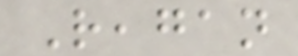Reagan
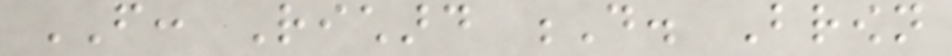FROM: Richard D. Brown
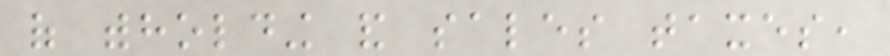of withholding and sales taxes,
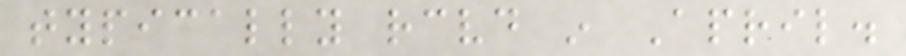typically received in April.
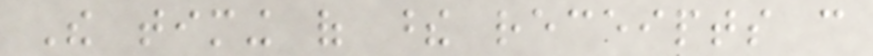The timing of these receipts can
